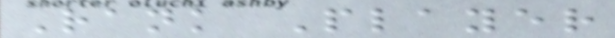Rank Player
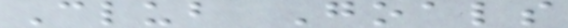Club Goals
